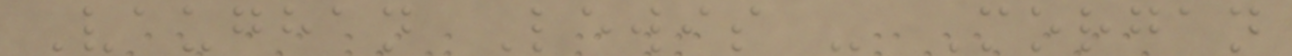Vaughan Lewis - Morgan
